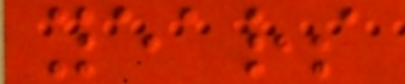years
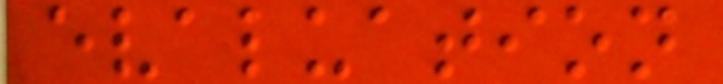evaluation
